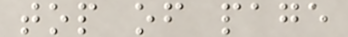top of page
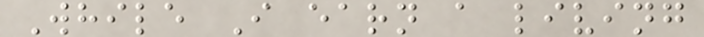While I earn a living
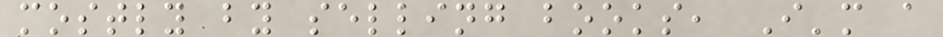mostly by selling books, I'm a
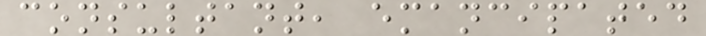consultant, emancipated
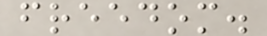freedom.
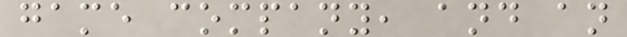game company, and an
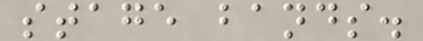stage bands.
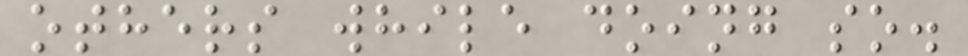others while doing so.
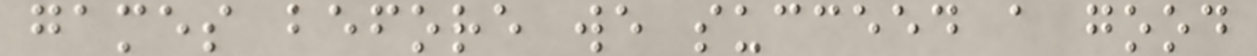games before we succeed a good
